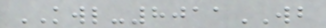KWL-8011WB
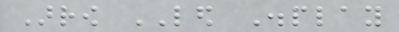Arrow LED Display
